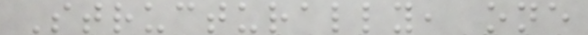Structurally, one
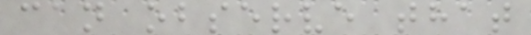can observe that
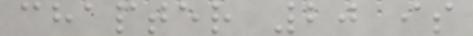chapter 20 is
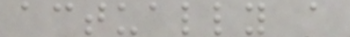actually a
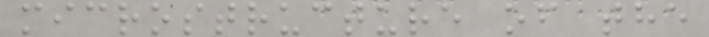microstructure of the
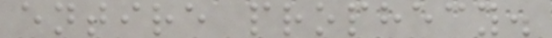entire prophecy.
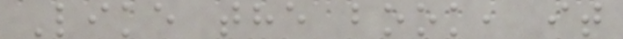Like the book, it
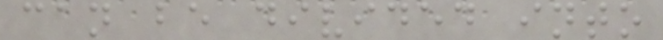can be divided into
